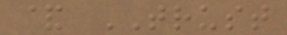& TRUST
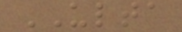ULTA
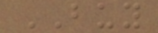BUY
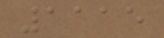1115
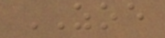ZOE
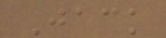Jack
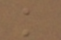k
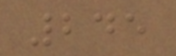245
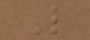L
